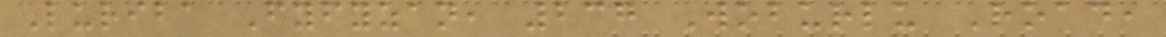Luriba Fyfyzan, 237 Woburlu Road,
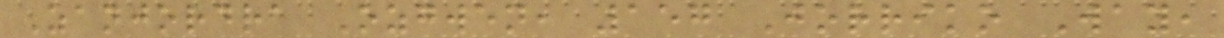Zanjordra Ozgwen, 157 Jorriko Way,
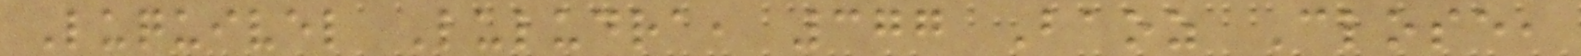Luquivel Luludra, 377 Baoz Close,
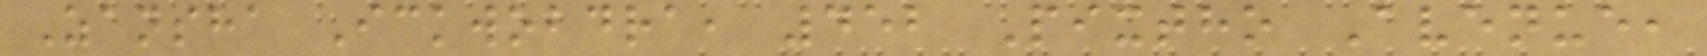Zansha Ickwobdra, 452 Pixtho Avenue,
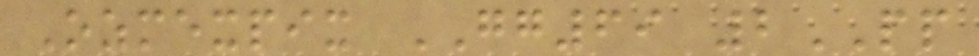Ozmexpix GG69 2PP
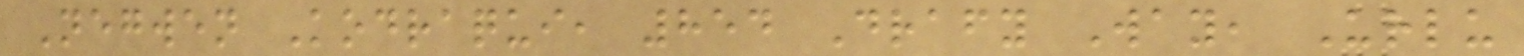Negwen Kodraqui, 854 Drafy Way, Urlu
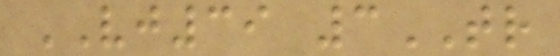VJ39 3TR
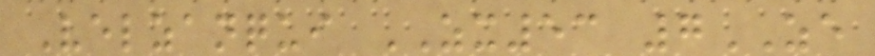Velzanqui ZX53 7ZE
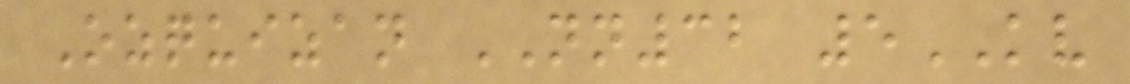Ozquizan NN32 5KV
